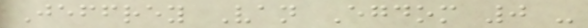Jeffrey Van Egdom 0 -
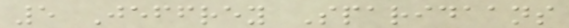5 Jeffrey Sparidaans
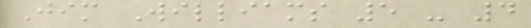Jim Williams 5 - 4
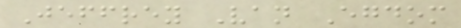Jeffrey Van Egdom
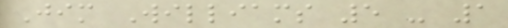Jim Williams 5 - 1
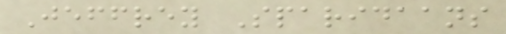Jeffrey Sparidaans
